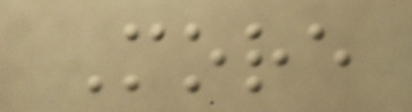More
